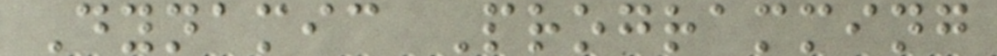Dynamic Programming
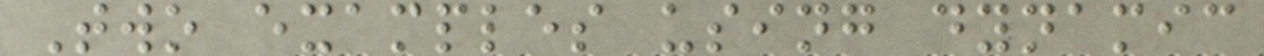Two examples using dynamic
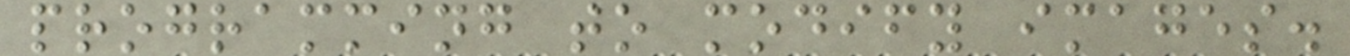programming to modify images.
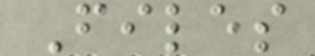Files
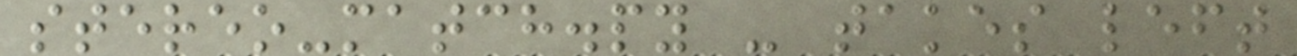stereo-match.py - takes left
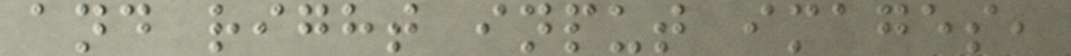and right input images,
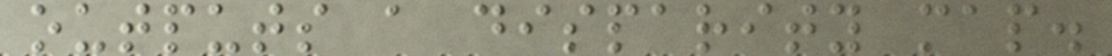outputs a disparity map.
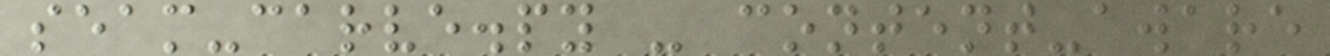seam-carve.py - content-aware
